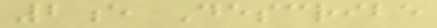2e Describe
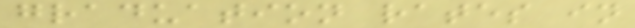graduation rates in
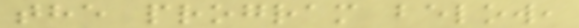the program below,
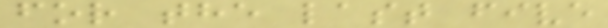for the last five
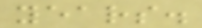years.
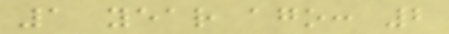1 year ago: 2
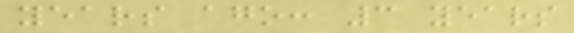years ago: 3 years
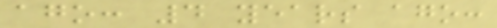ago: 4 years ago:
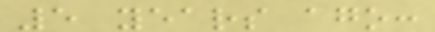5 years ago:
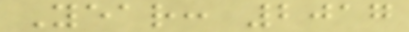Year: 2017
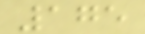175
